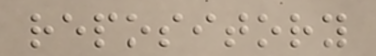repository
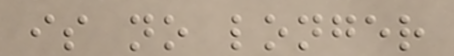is no longer
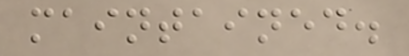maintained.
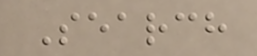Search
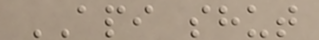API shut
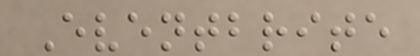Eventbrite
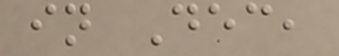in Dec,
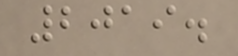2019.
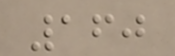160
